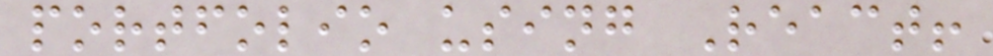portfolio using React!
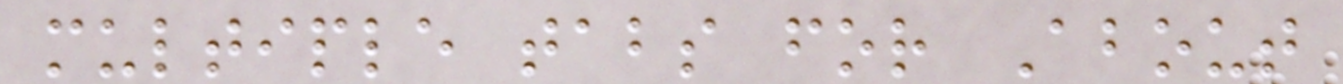multiple tabs for About
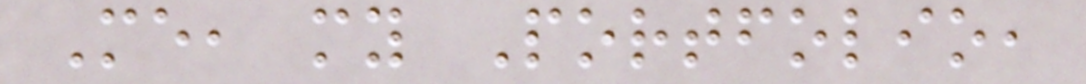Me, my Portfolio,
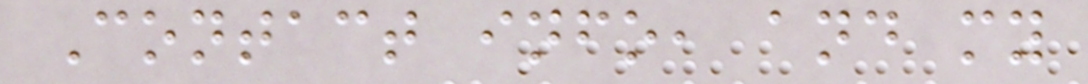Contact info, and my
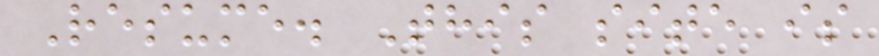Resume. This site is
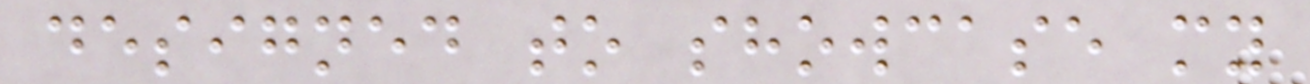designed to showcase my
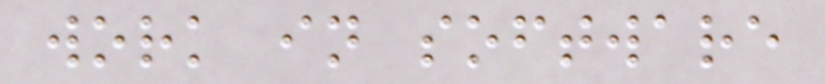work in software
